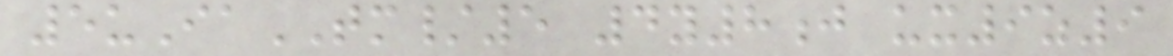5uIaTM/5 4y8j ux9z9
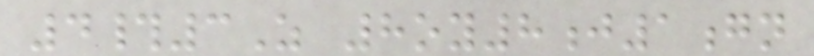4#3Z 8oy8j1gn
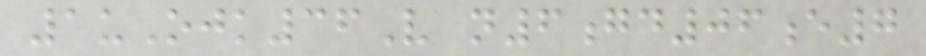1uOjk36V n6gd06e7
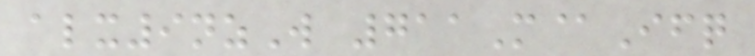alx9nzW 711M@Ifq
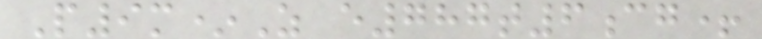P9m*Z e787t6cg+
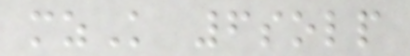mzK 6solp
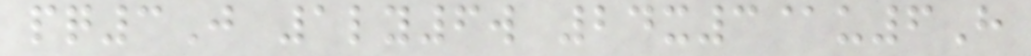pq3J 1ly6w 24x3@u6H
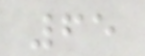65
